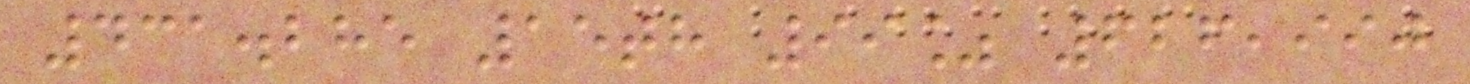431.285 15th 99% 626,990
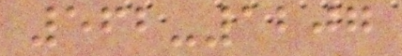562-1207
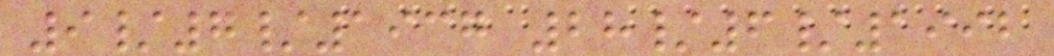9/7/1937 28/6/1992
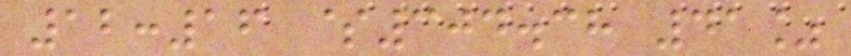12:16 $304.38 41%
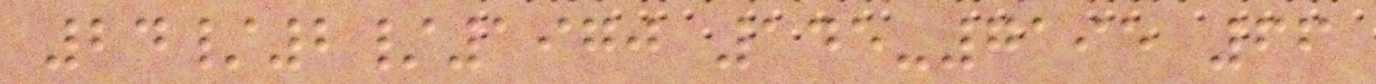24/2/1970 145-7195 66
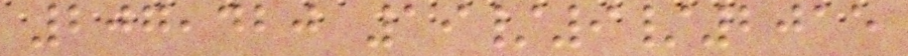207,420 19/9/2015
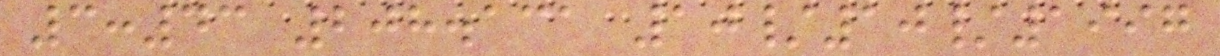3:43 208.131 10/10/1997
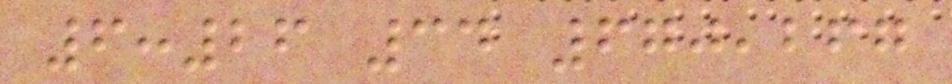6:26 34 670,267
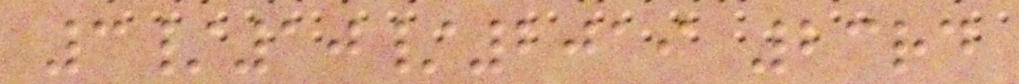3/10/2019 23rd
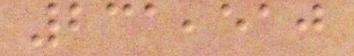231,510
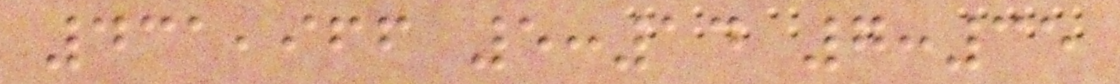431,966 5:14 7:35
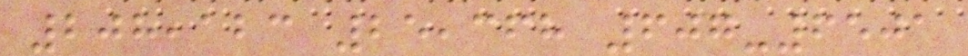208,123 25,368 607-6501
